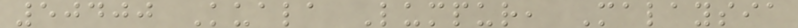50400 Kuala Lumpur, Malaysia
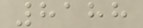8188
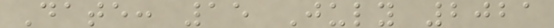Date: 15 July 2021
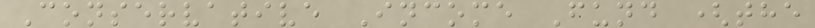Conservative Income Fund (the
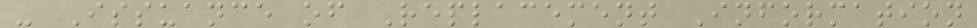- Issuance of Replacement Information
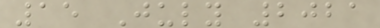15 July 2021
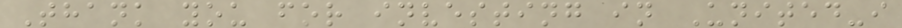Thank you for investing in United-i
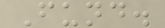Fund.
